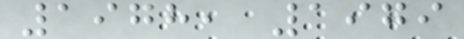1978, 1979
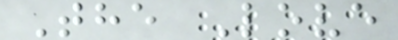The Love
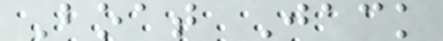Boat Jack
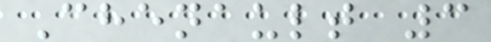Chenault 3
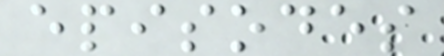episodes
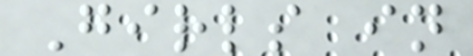Girls in
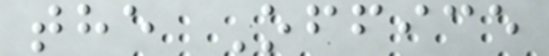the Office
